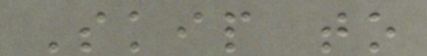Skip to
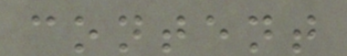content
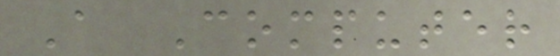A Computer
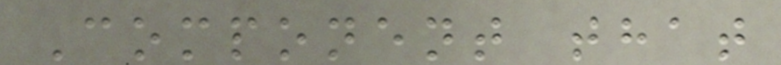Component that
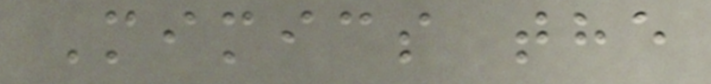Mimics the
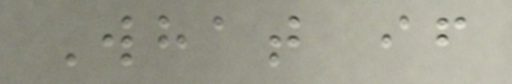What if
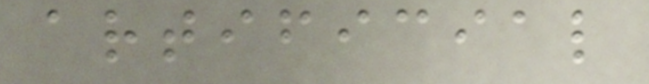artificial
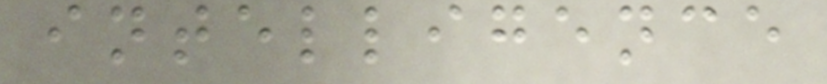intelligence
